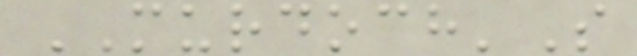MURDOCH'S
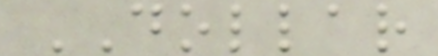DOLLAR
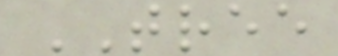TREE
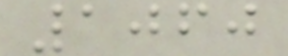1060
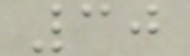30
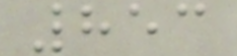853
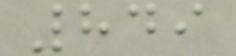849
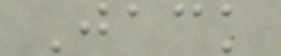Jack
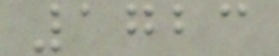1723
